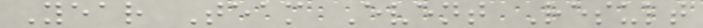Year Team Event Result
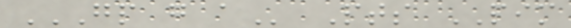GP G A Pts PIM
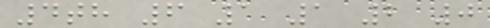4th 6 1 1 2 0
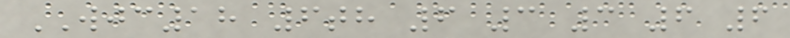WJC18 6th 6 3 3 6 6
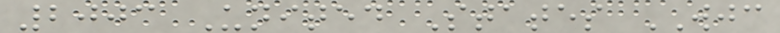2003 United States WJC
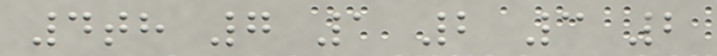4th 7 1 2 3 2
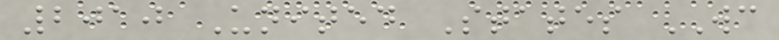2010 United States WC
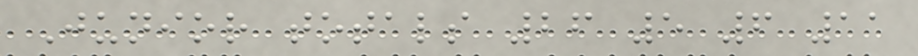Junior totals 26 5 6 11
